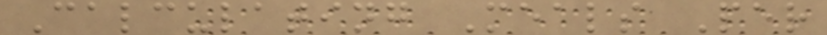Calculating Meals Per
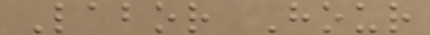Labor Hour
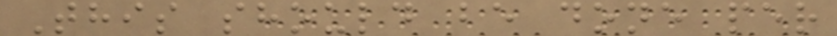This should be done per
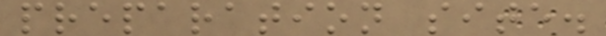preparation site.
